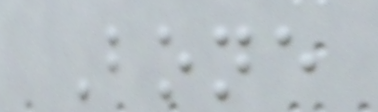Bone
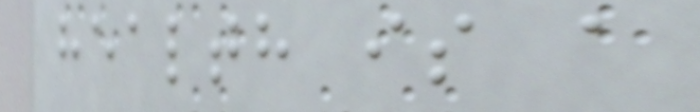health is a
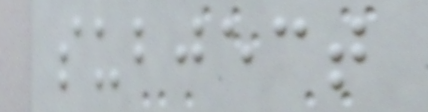subject
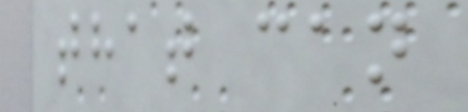that can
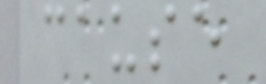cause
